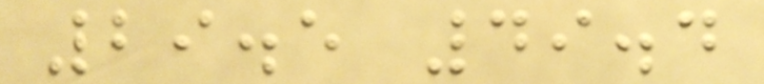29.5 49.4
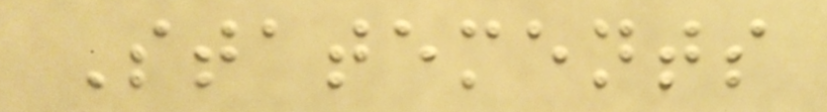Statements
